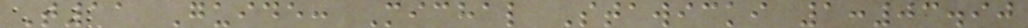T11 Guide: Michal Stawicki 1:03.90
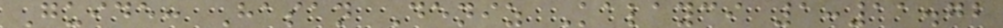Guide: Hasan Deniz Kalayci 1:11.72
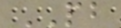PB
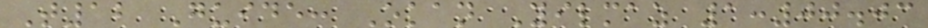T12 Guide: Okan Yilmaz 1:00.03
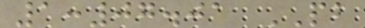1:07.01 PB
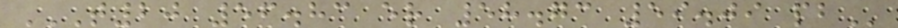T20 56.83 ER 58.73 59.09 PB
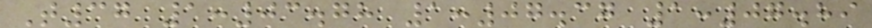T37 1:03.78 1:07.37 1:07.89
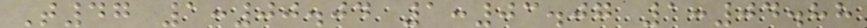T47 1:00.04 1:03.07 1:04.88
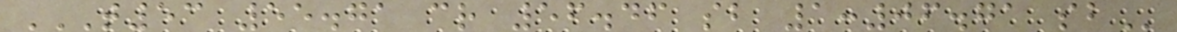T53 55.71 CR 56.46 SB 1:06.71 SB
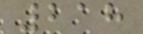218
